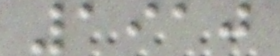1910
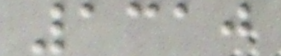1310
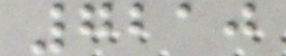7210
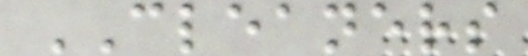CLEANERS
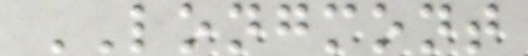LONGMONT
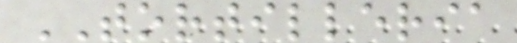TORTILLERIA
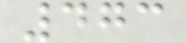473
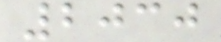2030
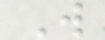W
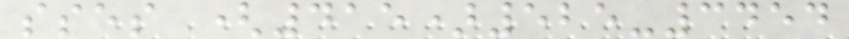sses (415)525-3454
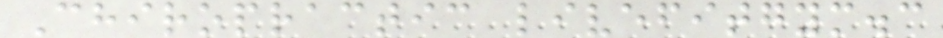Chiropractic livefitgym.c
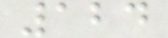124
